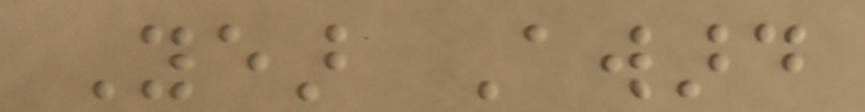Year Award
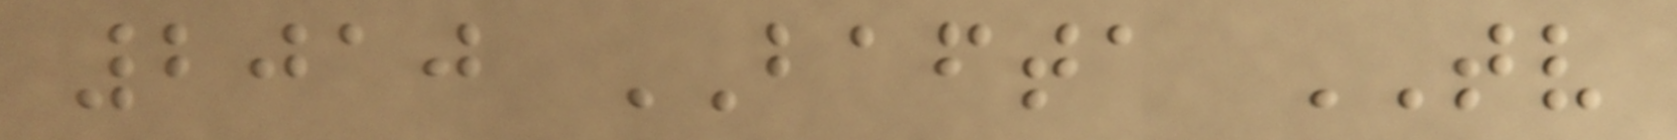2010 BAFTA TV
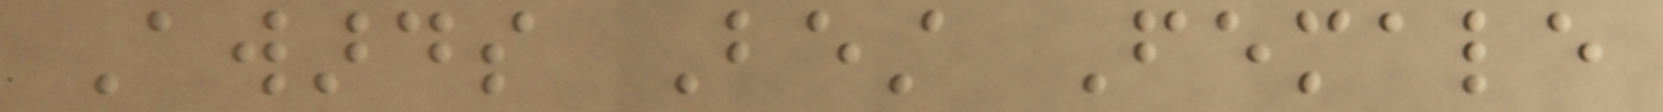Awards Best Female
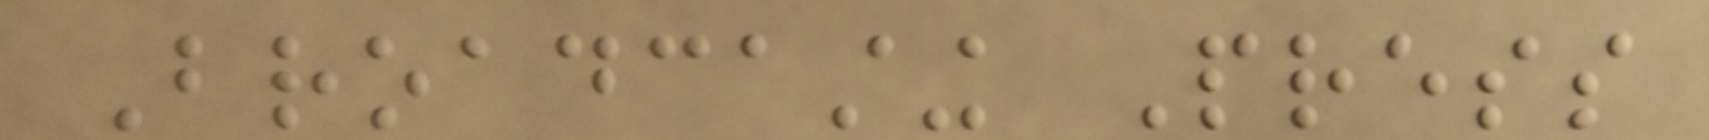Broadcasting Press
